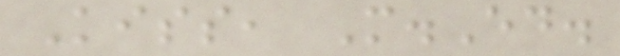Kiss, M.Ed.
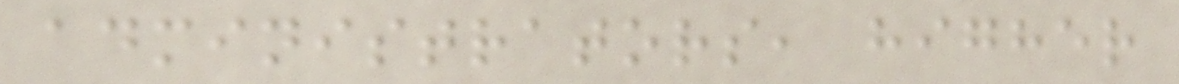administrators, higher
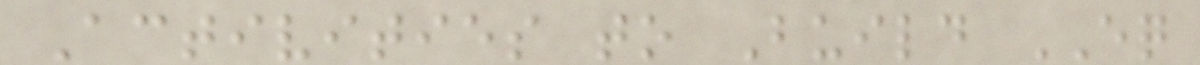Activities to Build EQ
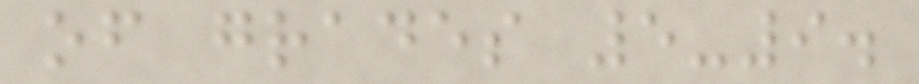of grades 5-9.
